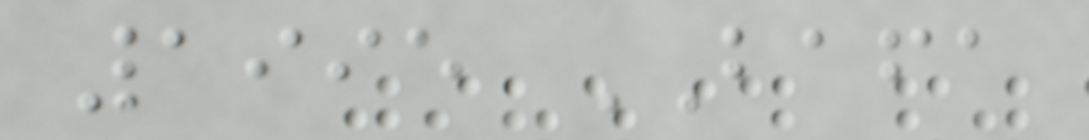1995 BAFA
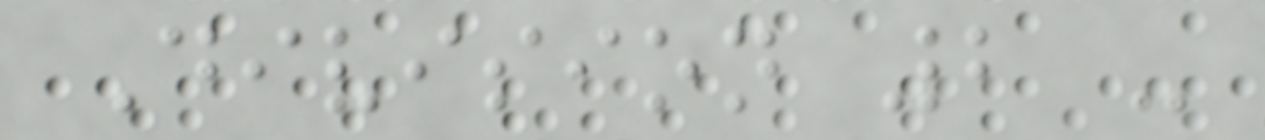Division 2 -
